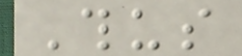Thus
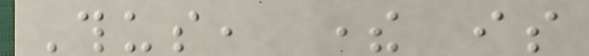Thus, there is
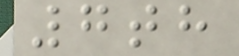7th
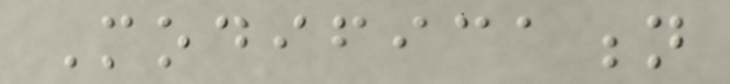Modification
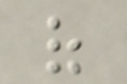of
